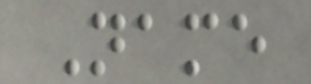Name
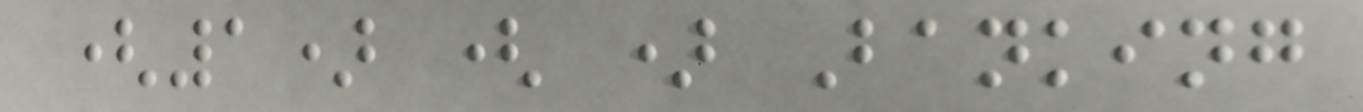(1) ( ) Banking
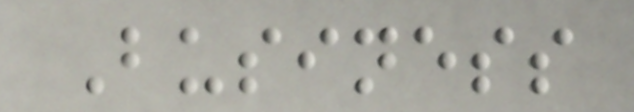Business
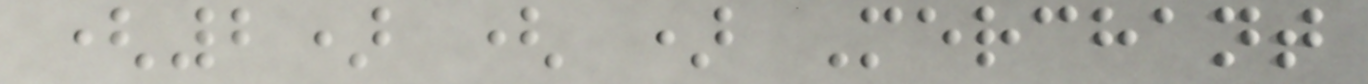(2) ( ) Merchant
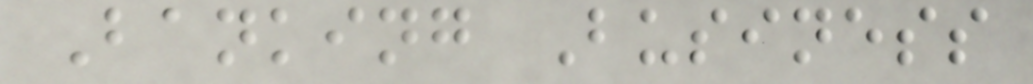Banking Business
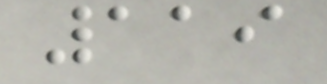119
